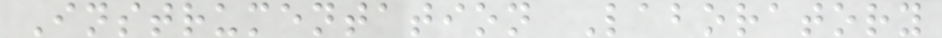Instrumentation Laboratory
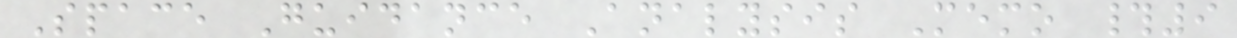Space Guidance Analysis Memo #9
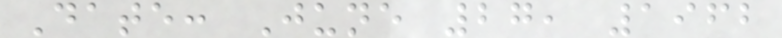Date: June 27, 1962
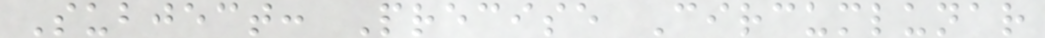Subject: Precise Circumlunar
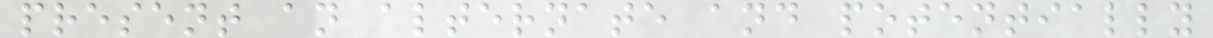present an alternate and potentially
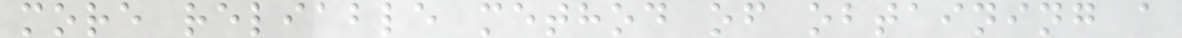more reliable method of obtaining a
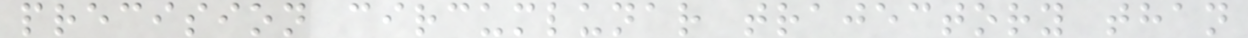precision circumlunar trajectory than
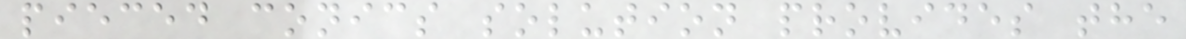pieced conics solution provides the
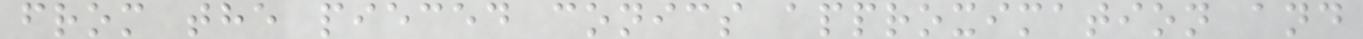from the pieced conics approximation and
